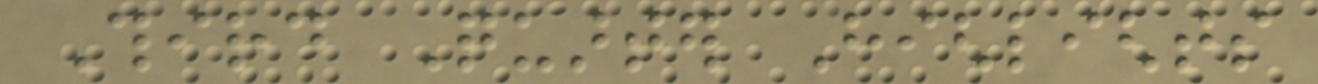Third Quarter Highlights
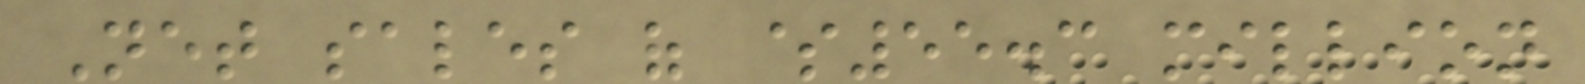Net sales of $55.3 million
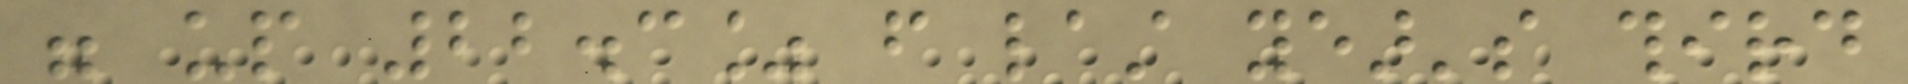were up 22.3% from last year's third
